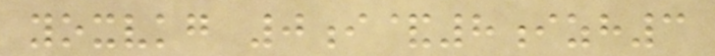yoxvkg 0i&8izh3
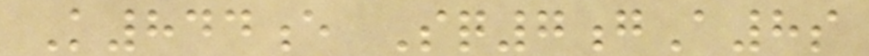K844e Sq7gA8s
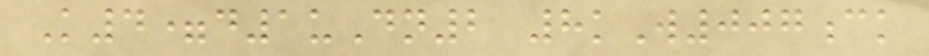K4=d1uDn2 8kW007ck
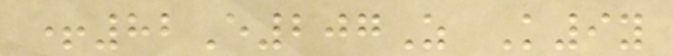+82E207Z K9y
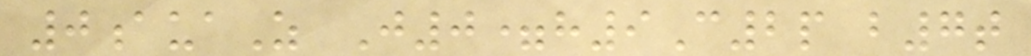0auaZ J0=h9C2p b7t
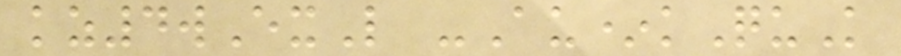kz4wExL -Au*kQuK
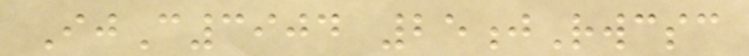IjC3904 25jRwcsc
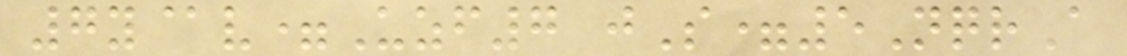7y@v=Uzf7 jS=5NqrA
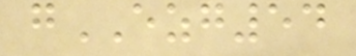gEZG54
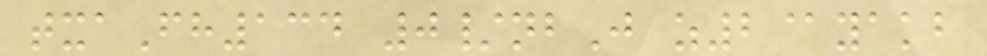txaFh134 0/nbJ z2@yakb
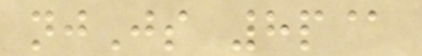njJs 8p@
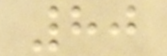80
